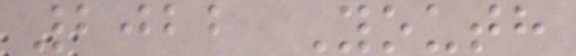2022 Youth
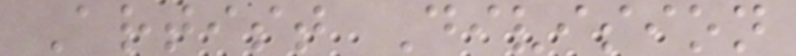Artist Division
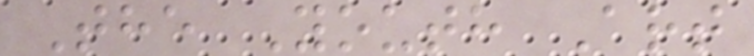The Youth Art
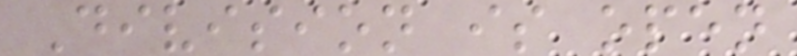Division is open
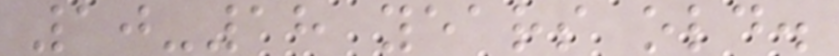10-18 years old.
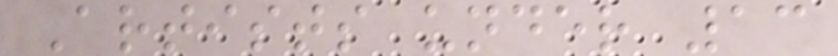Artists under 13
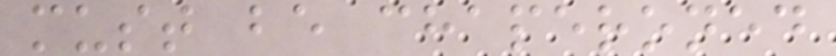must be chaperoned
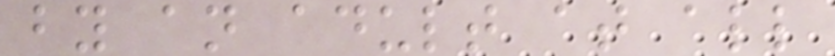by an adult at all
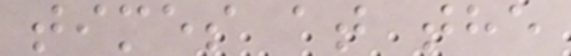times at the
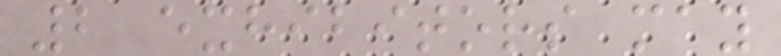2 exhibitors may
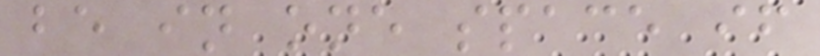be in one space if
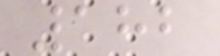182
